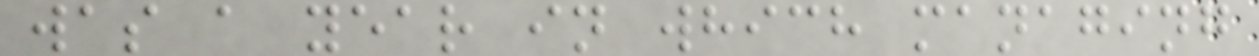was a year in which managing
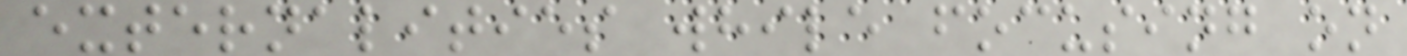externalities while focusing on
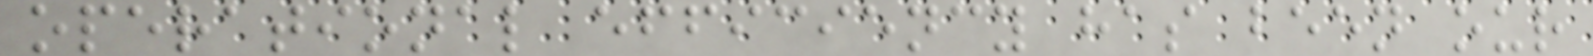operational efficiency has been our
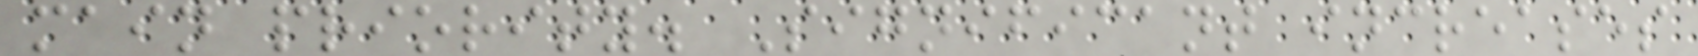main priority. Significant increases
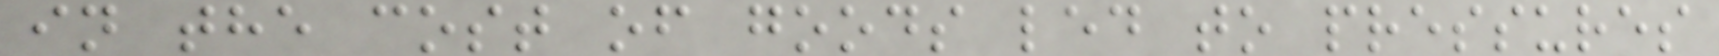in the cost of goods led to pressures
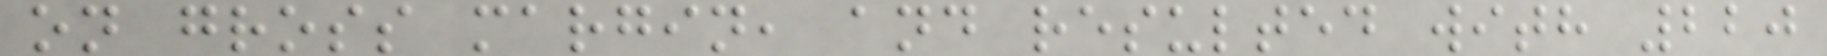on gross margin, and resulted with 220
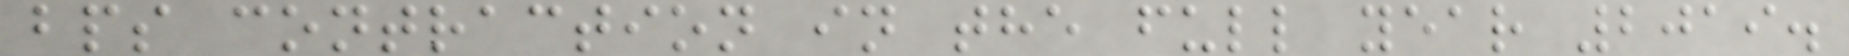bps contraction in the full year 2019.
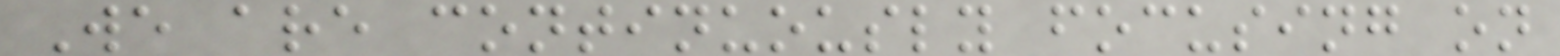We are continuously focusing on
